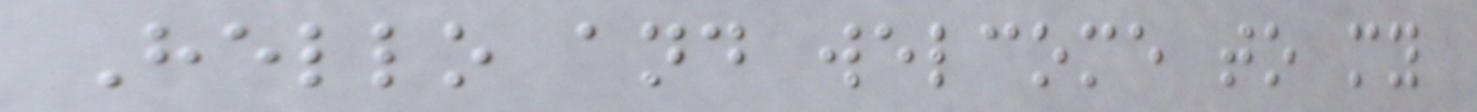Hello and welcome to my
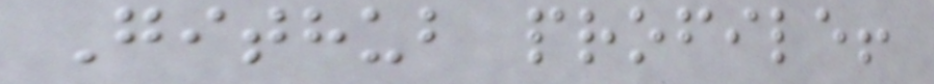Github profile!
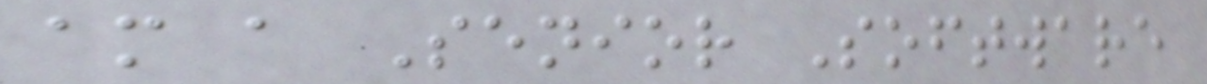am a Senior Software
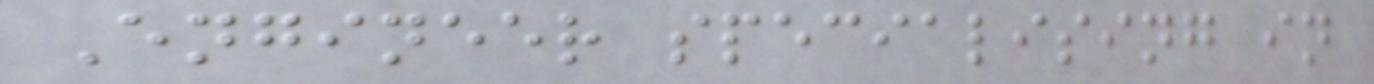Engineer specialising in
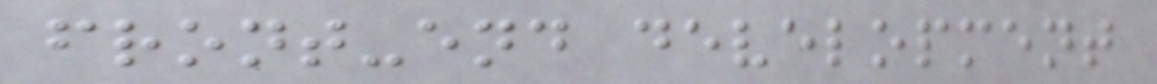front-end development
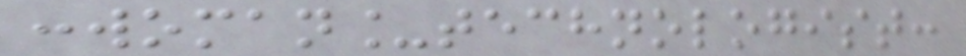:woman_technologist:
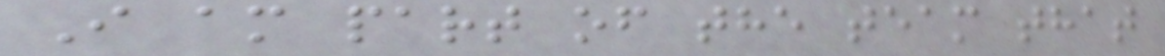I am part of the team that
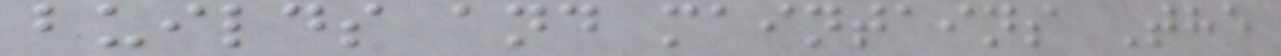builds and maintains The
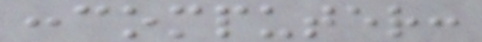:computer:
